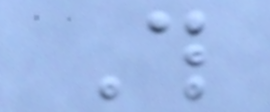This
